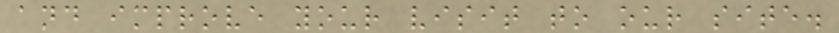and improve your visit to our site.
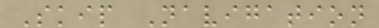Skip Navigation
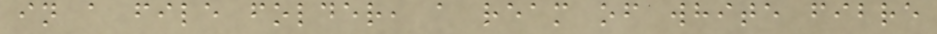in a file folder, a ream of white fibre
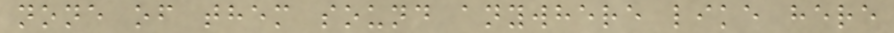none of them sound anywhere like here
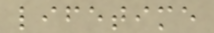lifetime
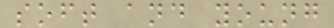soft and young
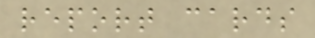report cards
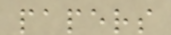papers
